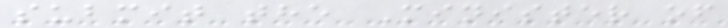submit the Minister of
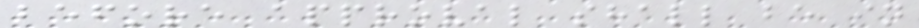before approval shall be in
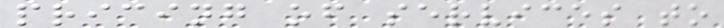pricing of services to
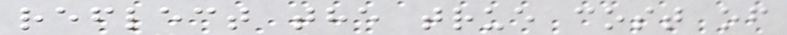reflect the true cost of
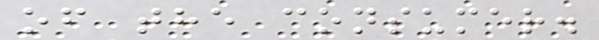of the consumer.
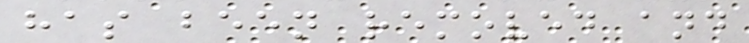has been removed and
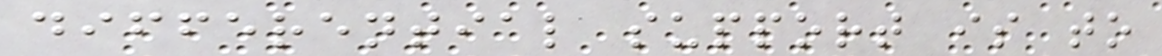differential support is to
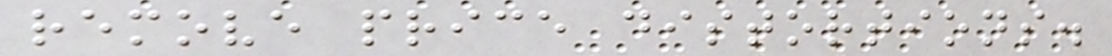remove price distortions.
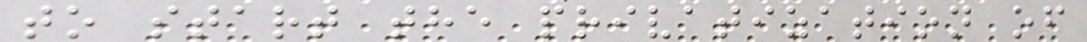to start the privatization of
